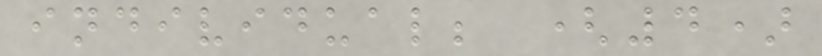individual; (4)
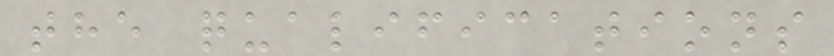the qualifications
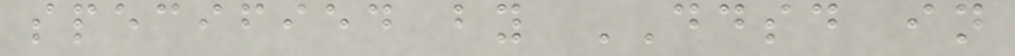specified by DDSD in
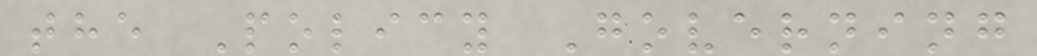the Policy Governing
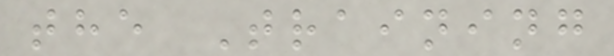the Training
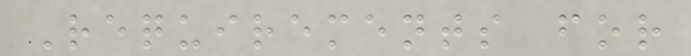Requirements for
